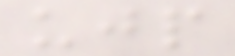ujp
